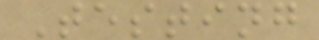Testing
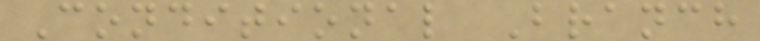Conditional Branch
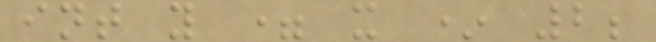int y = x * 2;
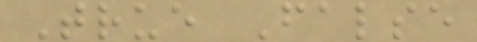True False
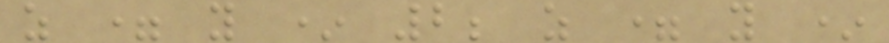z = y * 2; z = y *
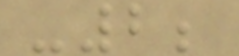-2;
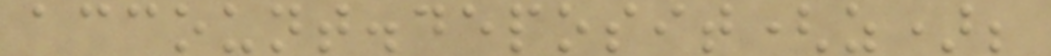account.deposit(z);
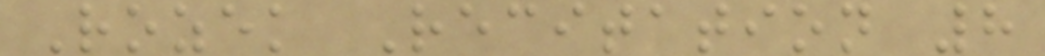Rozek Recitation 8
